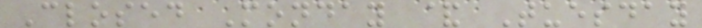Closed Monday & Tuesday
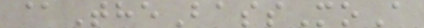@TheBassMoA
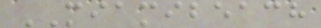MIAMIBEACH
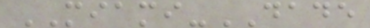MIAMI-DADE
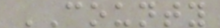COUNTY
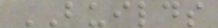BUILDS
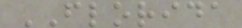FLORIDA
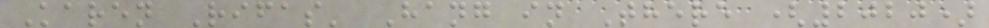Karen Rifas' Hang in There (2020)
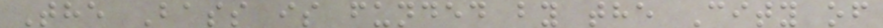The Bass is funded by the City of
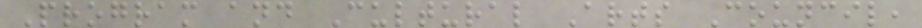Program and Cultural Arts Council,
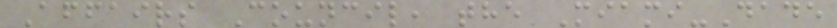Affairs Council, the Miami-Dade
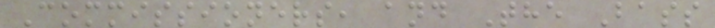Commissioners, and The Bass
